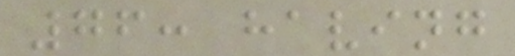76: having
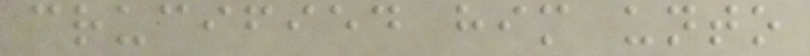crucified him unto
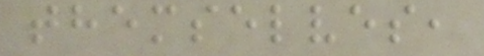themselves,
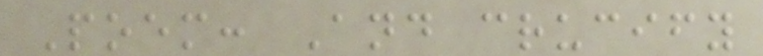Poem: And crucify
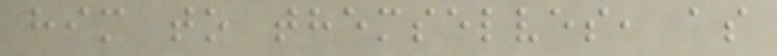him to themselves, as
